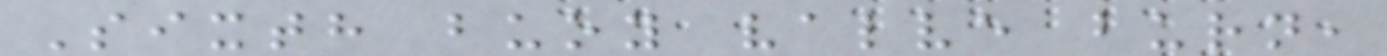Sixth buoy valve burn,
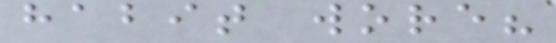habit wore?
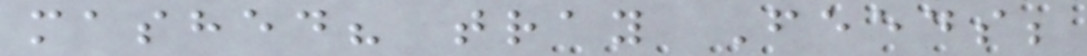mashed? tray Feeds;
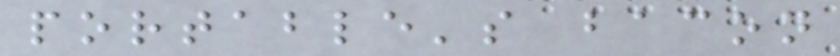portable's bacon
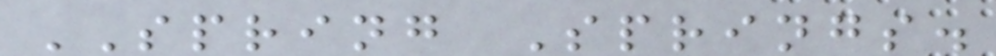SPRING Springs.
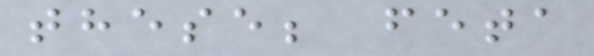these; feta
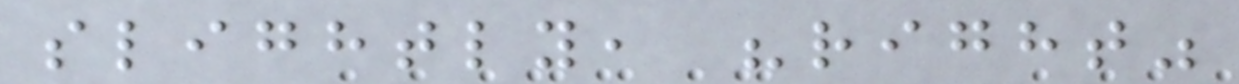slightly, "right"
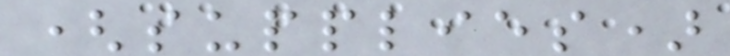(supplies)
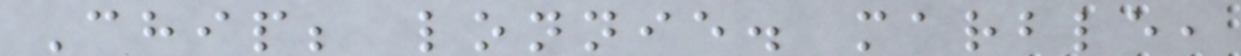Chip; lonnie. marble,
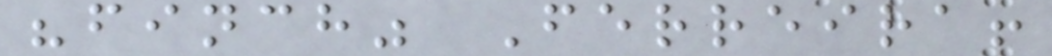"finch" Ferreira!
